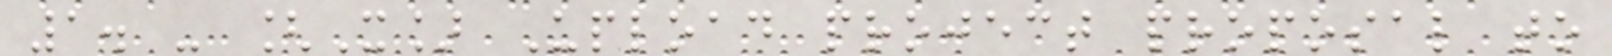1. - [X] Upload project proposal to
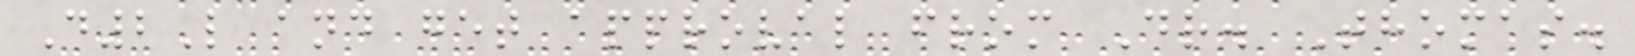D2L and get approval from Dr. Thomas.
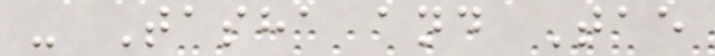- Tasha and Tae
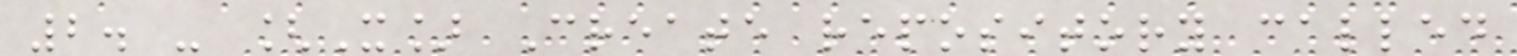2. - [X] Create repository called
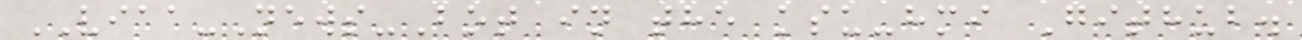VIAA-News-Bot in the ksu-hmi Github.
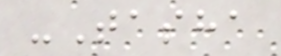-Tasha
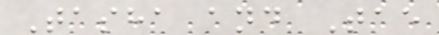Tasha and Tae
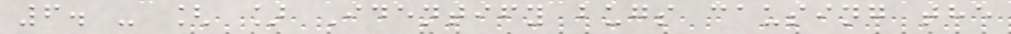6. - [ ] Identify bugs causing the
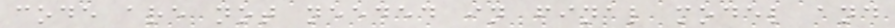code are not needed in final model and
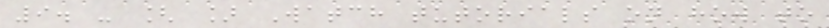9. - [ ] Watch tutorials on how to
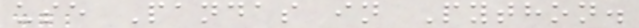use Pandas in Python.
